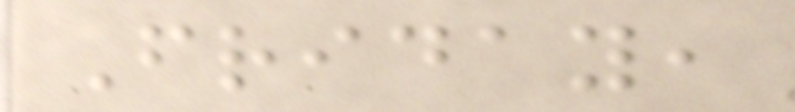Friday,
